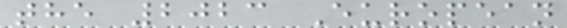the 2023 European
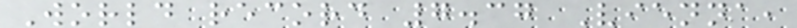World record 7.37 Vienna,
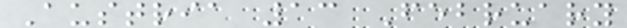Austria 13 February
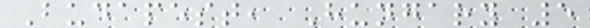Budapest, Hungary 5
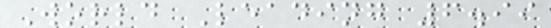World Leading 6.99
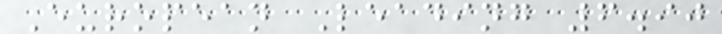European Leading 6.90
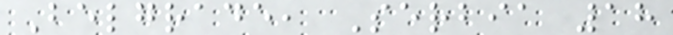Belgrade, Serbia 18
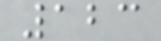123
